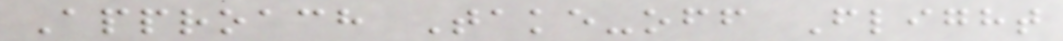Approach Take-off Flight
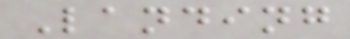Landing
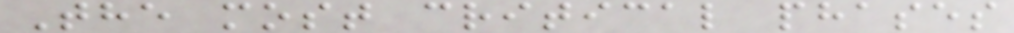The most critical phases
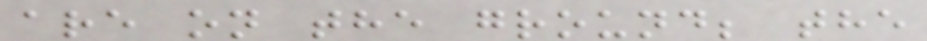are on the ground; the
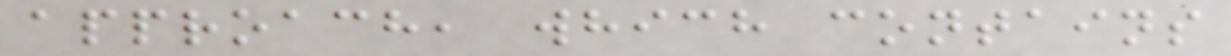approach, which contains
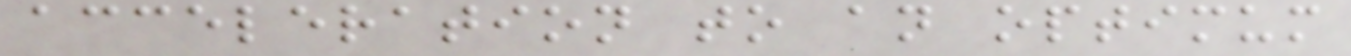acceleration to an optimum
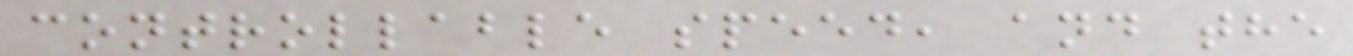controllable speed, and the
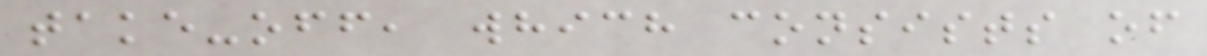take-off, which consists of
